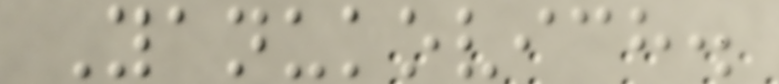Yanukovich.
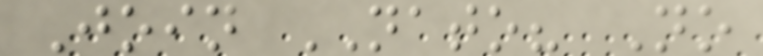Join NATO? No
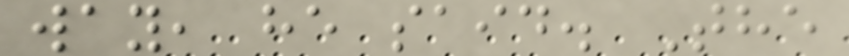way, he said. The
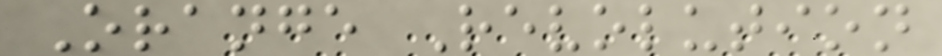Orange Revolution
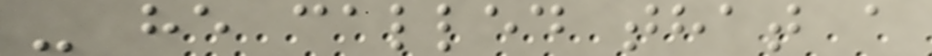- he called that a
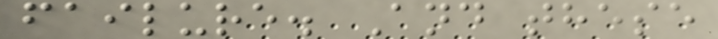failure. And these
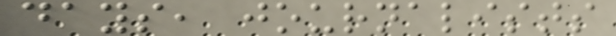days, journalists
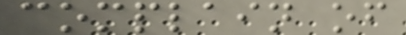complain of
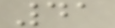41
